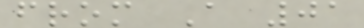from A 01
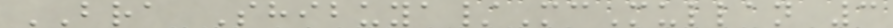BRA Shibuya/McMullan 3
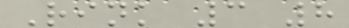Rink 3 8
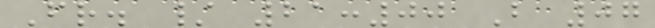Fr. / 21:00 B 07
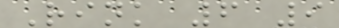Rink 6 9
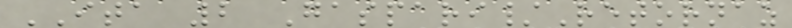ITA 2 Gaspari/Retornaz
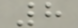8
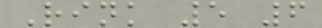Rink 5 6
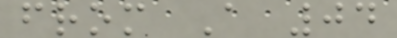from A 04
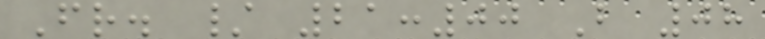Fr. / 21:00 B 08
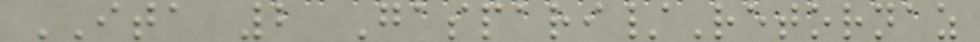ITA 2 Gaspari/Retornaz
